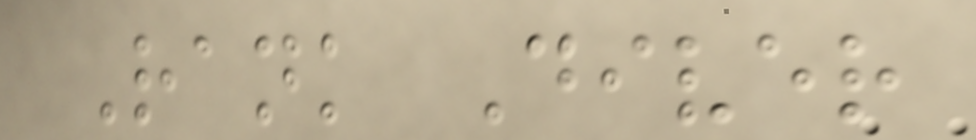Rank Diver
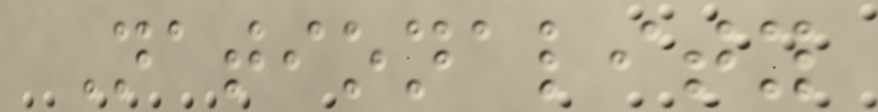Nationality
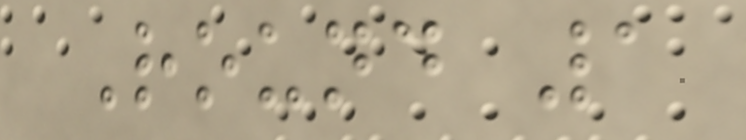Round 1
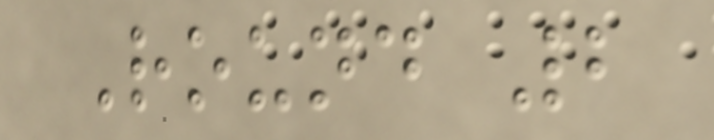Round 2
